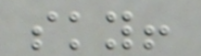sky!
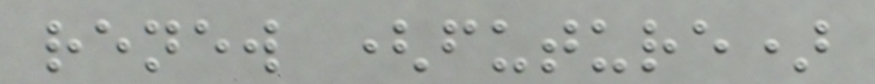renew (future)
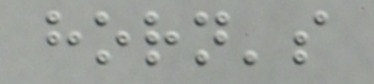horn's
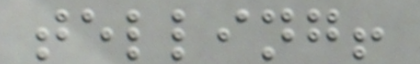telling!
